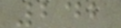242
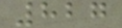827
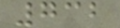732
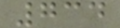734
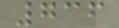736
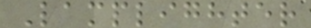Lamplighter
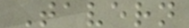Tavern
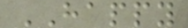HAPPY
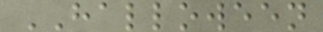HALLOWEEN
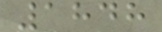1848
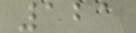121
